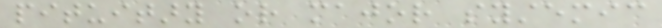pituitary or major systemic
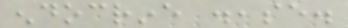endocrine disease.
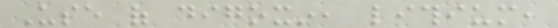Use of digoxin, lithium,
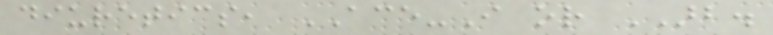diuretics, ACE-I or ARB.
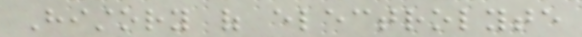History of electrolyte
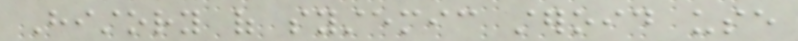History of systemic steroid use
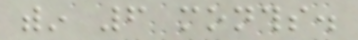within 6 months.
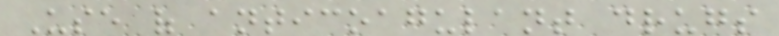Use of anticoagulant drugs
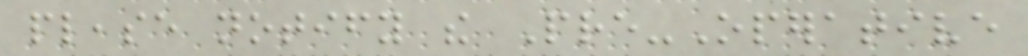please notify the Pre-Operative
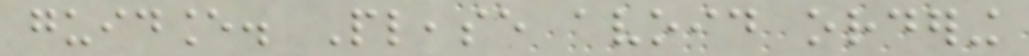guidance. Please avoid ordering
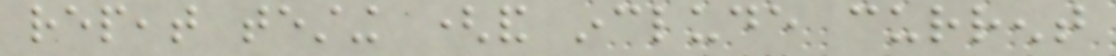repeat testing (and include current
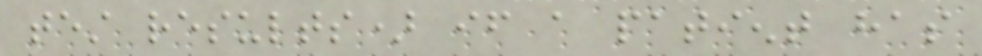test results) if a patient has
